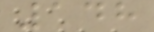148
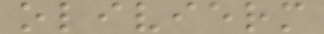olivierm
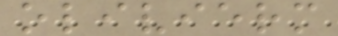olivierm
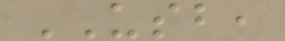USB,
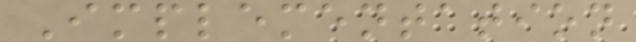Implementation
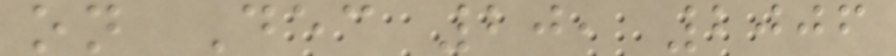on Dec 20, 2006
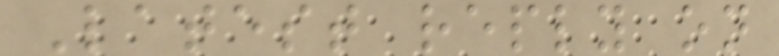Latest reply on
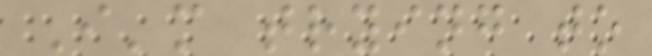I'm trying to
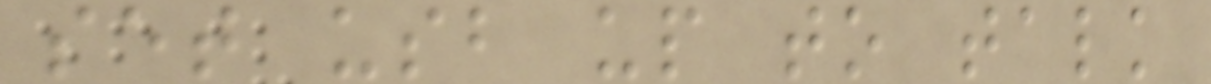set usb up to talk
